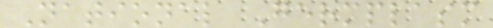National Germplasm
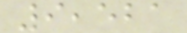9,521
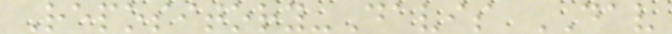Repository-Davis DAV
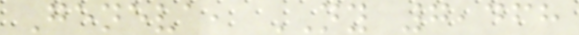Geneva, NY 7,468
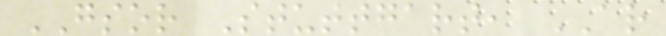GSOR Stuttgart, AR
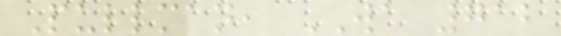Pullman, WA 712
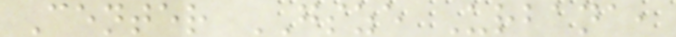Center GSZE Urbana,
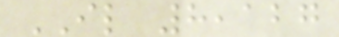IL 8,127
